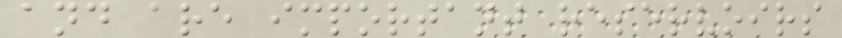and are important reservoirs
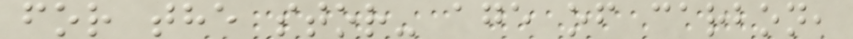for the stor- age of carbon,
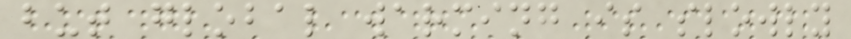but global warming is slowly
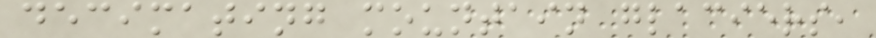decimating mountain glaciers,
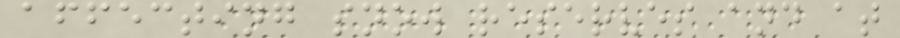affecting snow reserves and at
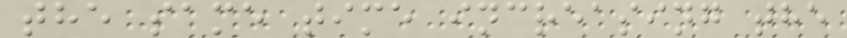the same time increasing the
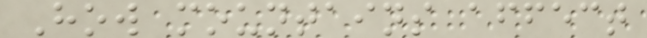How mountains affect
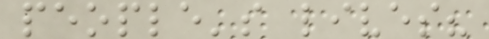people's lives?
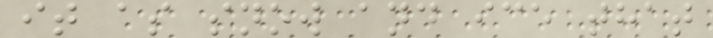it as snow and ice that
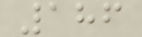186
